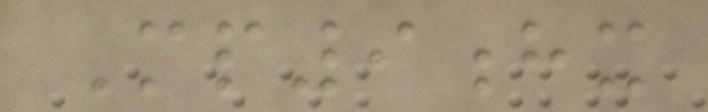Mp9hx
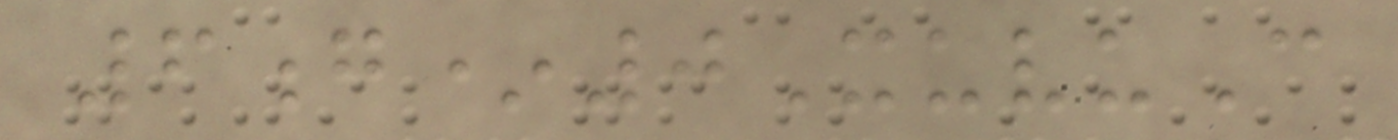6g*0XuvuC
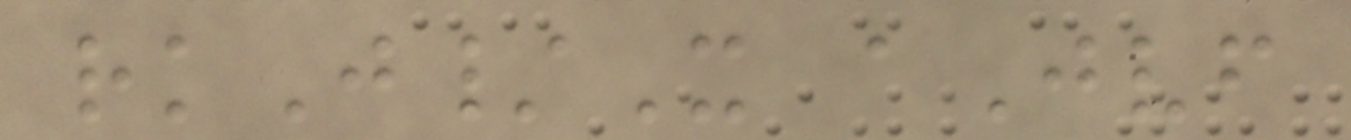rkJ/X aJvf
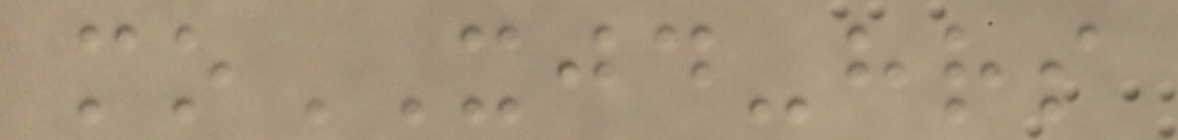moXJD-hrs
